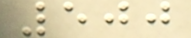500
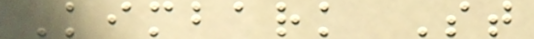Kimbark St
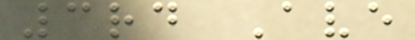3rd Ave
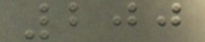200
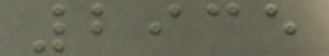2935
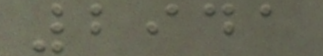2941
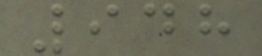948
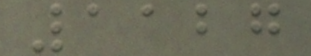1127
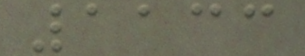1133
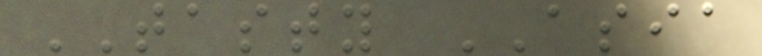TASTY ASIA
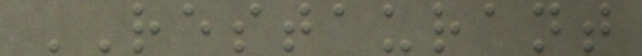RESTAURANT
